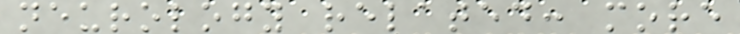neurology related: more
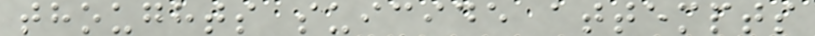thoughts suicide attempts
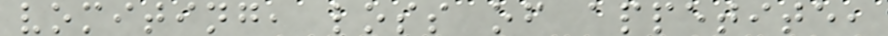vomiting, loss of appetite,
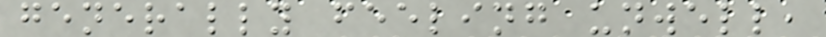generally feeling unwell,
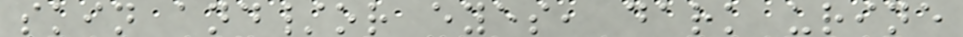skin and/or eyes, dark urine
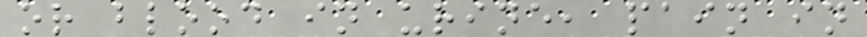or blood in urine, pain in
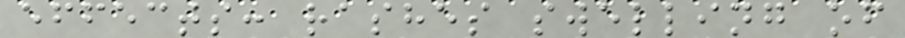effects: rashes swelling of
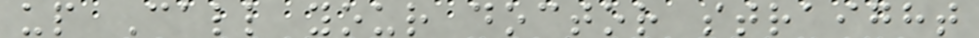up Call your doctor straight
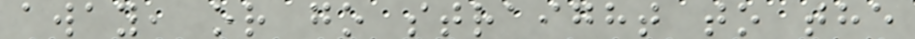away, or go straight to the
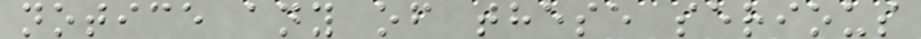notice any of these serious
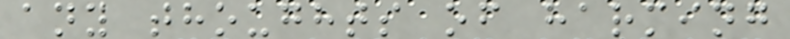any thoughts of harming
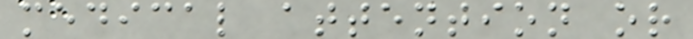medical attention or
